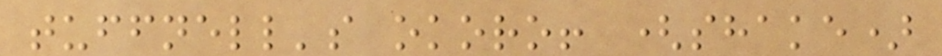tuffnell's okoro! (shake)
